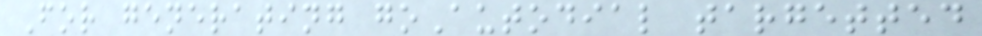For generating goAutodial targetted
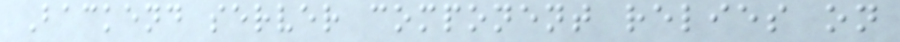Backend server component relies on
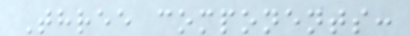Three components:
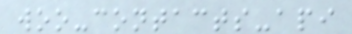woo-contacts-api
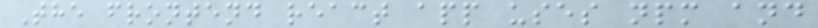The frontend react app uses npm and
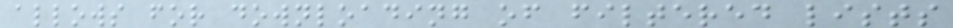allows for downloading of filtered lists
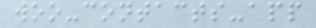woo-contacts-app
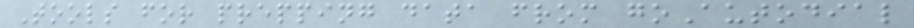Tools for prepping data from goAutodial
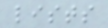lists
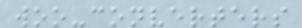woo-converters
